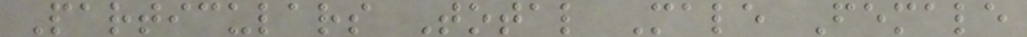Particulars Total Male Female
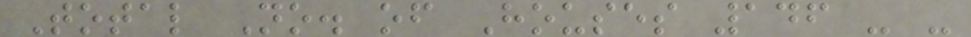Total No. of Houses 146 - -
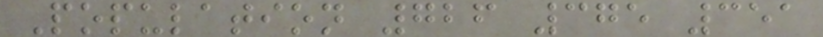Population 726 375 351
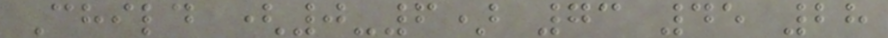Child (0-6) 73 45 28
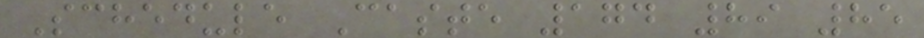Schedule Caste 174 89 85
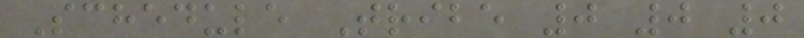Schedule Tribe 0 0 0
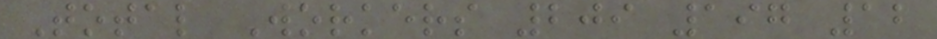Total Workers 209 197 12
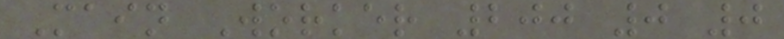Main Worker 200 0 0
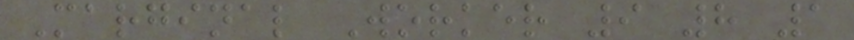Marginal Worker 9 8 1
